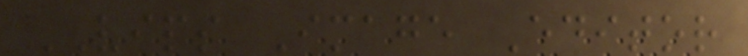VIPS Image Editor
